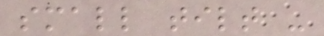small tilt -
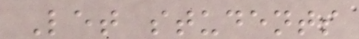Let students
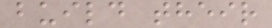build their
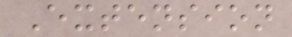Extension
